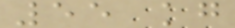55 kg
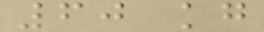60 kg
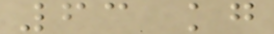63 kg
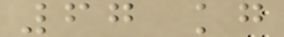67 kg
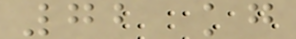72 kg
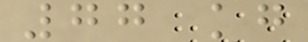77 kg
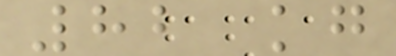82 kg
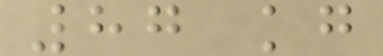87 kg
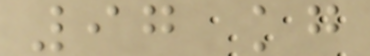97 kg
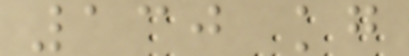130 kg
